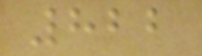822
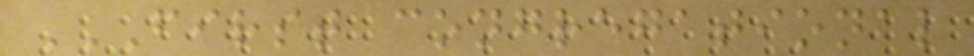FIRST CONGREGATIONAL
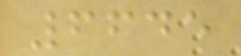6645
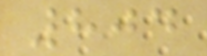804
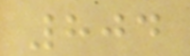804
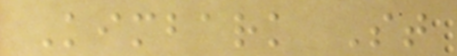Kimbark St
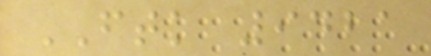FTK 9421
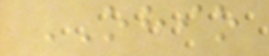OHIO
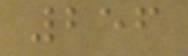256
